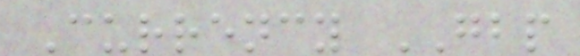Currency GBP
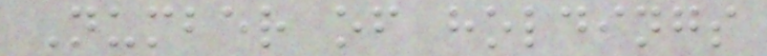Number of holdings
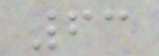63
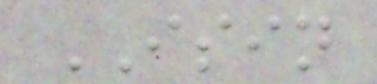ISIN
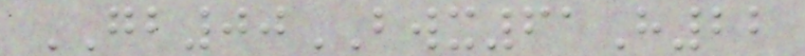GB00BWX61H22
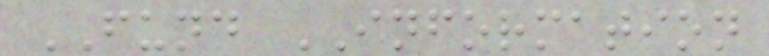FUND INFORMATION
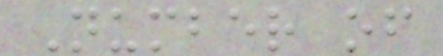Number of
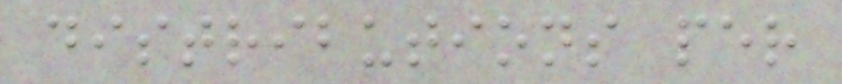distributions per
